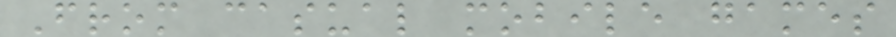From casual mobile games
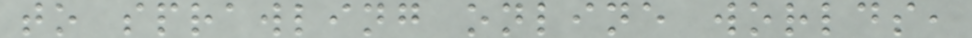to sprawling online worlds,
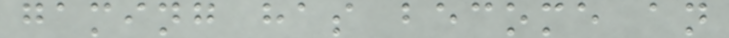gaming has become an
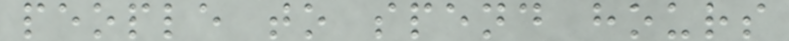people to spend hours
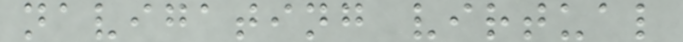navigating virtual
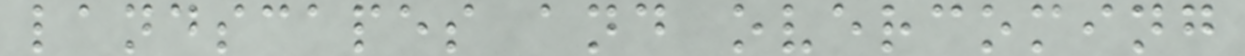landscapes and overcoming
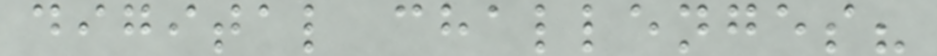digital challenges?
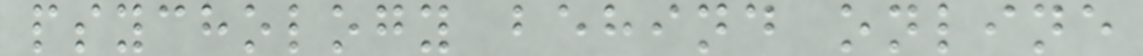psychology behind online
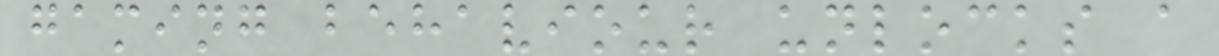gaming behaviour unlocks a
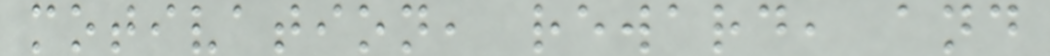motivation, reward, and
